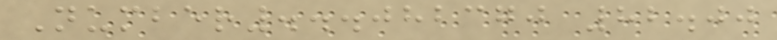Number...082370 82.00
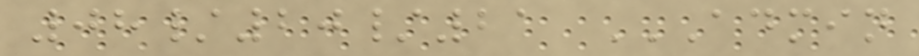08/20/21 ADMIN
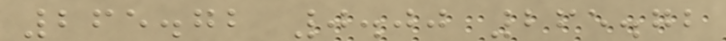265.72 0.00 265.72
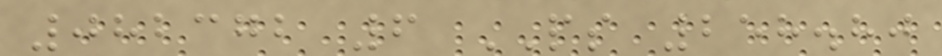082372 6 PS 258.80
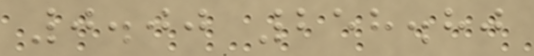0.00 258.80
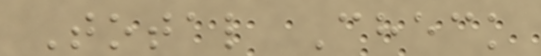Total Check
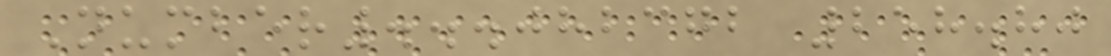Number...082372 258.80
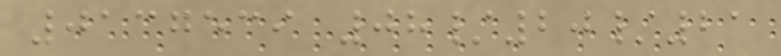0137539 08/20/21
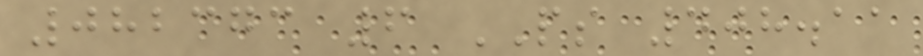082373 6 PS 408.11
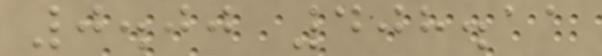0.00 408.11
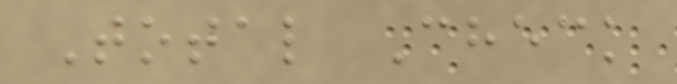Total Check
